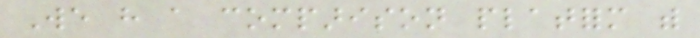We have a comparison platform with
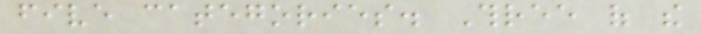five categories. Three of the
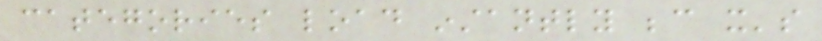categories load instantly because it's
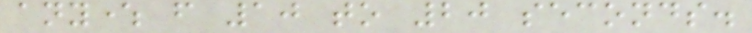anywhere from 10 to 20 seconds.
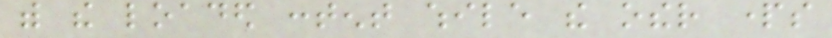with the loaded content while the other parts
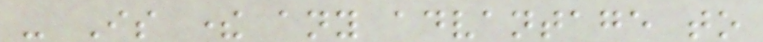- Is there any advantage to
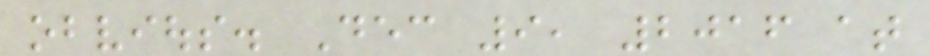obvious. Dec 9, 2016 at
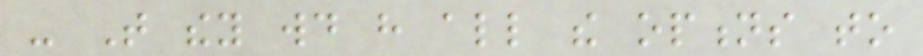- That they would have all the options to
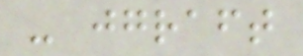- jgraft
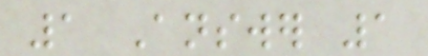1 Answer 1
